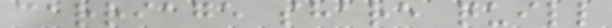carriage share quill
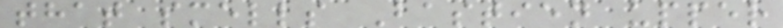that smells Bastien upper
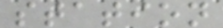station
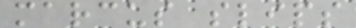marcus slips
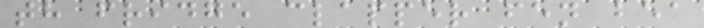th fridge clapper fen bea
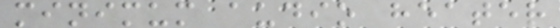minimum audio heater
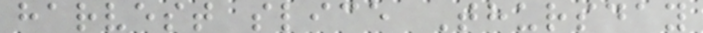harvest slice Thursday
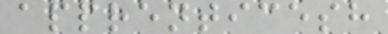apprenticesh
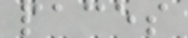paces
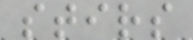stirs
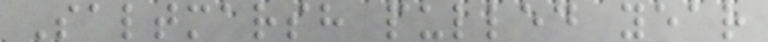Saltmarsh pulled year
